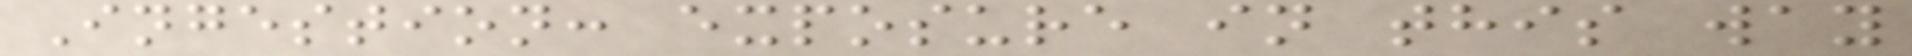Ingestion: exposure in this way
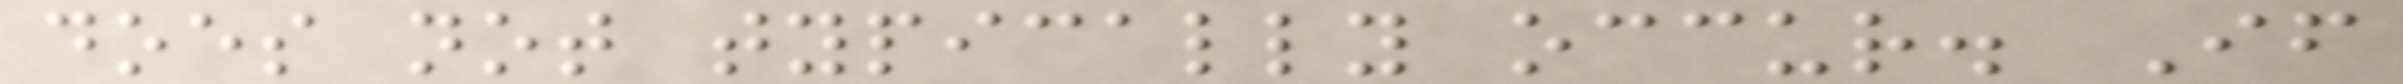does not typically occur. If
